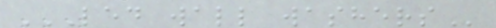LED WALL WASHERS
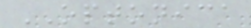OPTONICA
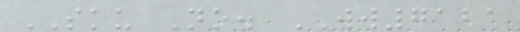SKU No. WW7121
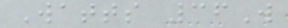Watts 36W
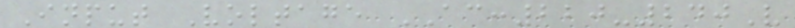Input Voltage AC:220-240V
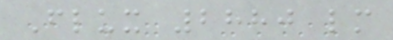Flux 2880 lm
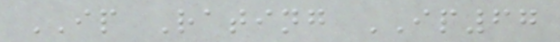IP Rating IP67
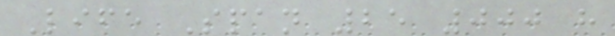Life Span 25 000 h
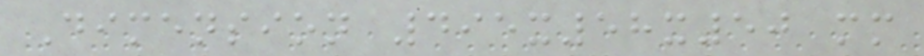Dimension 495x58x50 mm
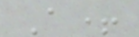A+
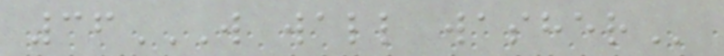36W WALL WASHER
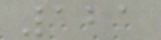121
